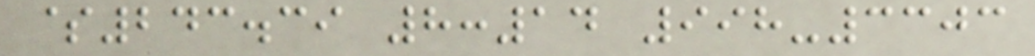$243.39 8:14 998-3303
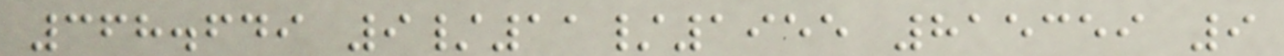368.649 9/11/1955 815359 9
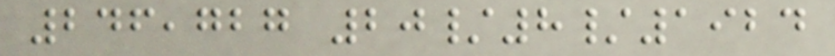246,727 20/8/1924
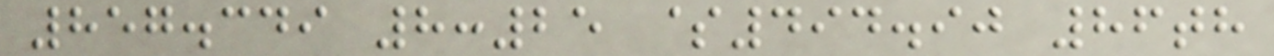857.349 8:25 $494.90 86th
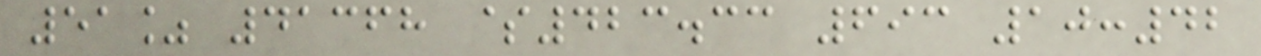51% 41368 $423.33 693 10:42
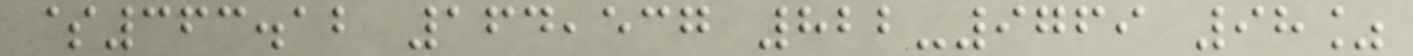$363.12 164,537 822-9769 98%
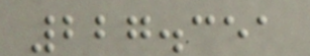227.351
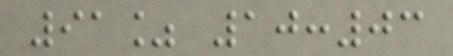91% 10:03
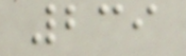239
